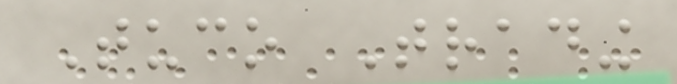Tuco Trading
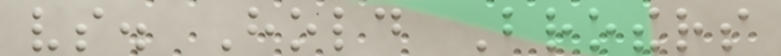vs. Hold Brothers
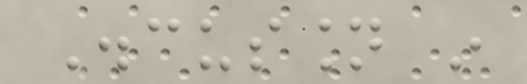Discussion in
